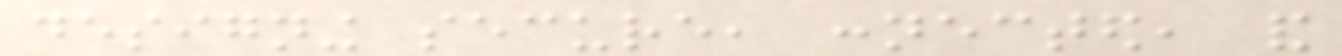designing secure, connected, and
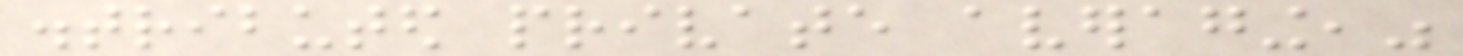distributed private averaging,"
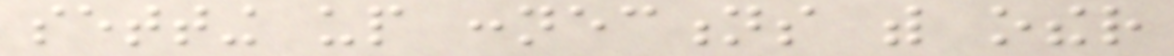setting up connections with other
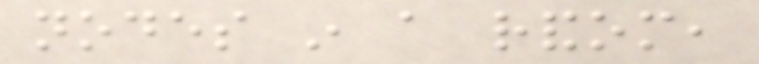nodes in a random,
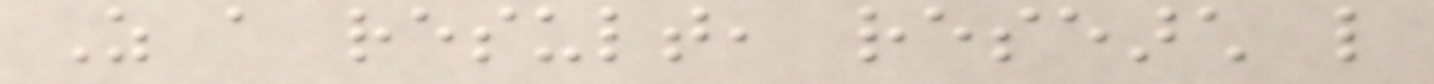As a result, research like
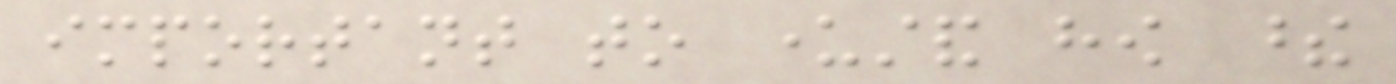important to understand how these
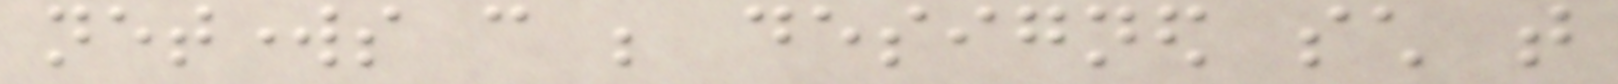networks can be designed such that
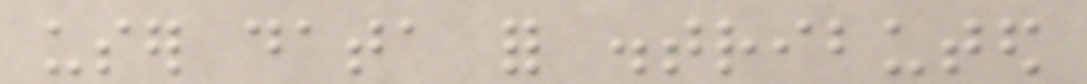user data for distributed
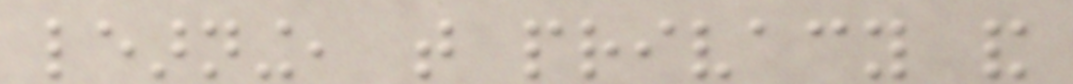learning, that privacy and
